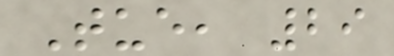Tue, 29
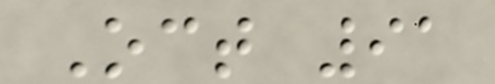Oct 91
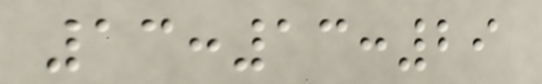13:13:29
